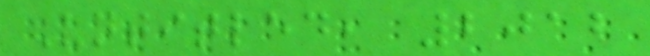Untitled, 2012
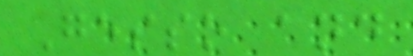Gesso and
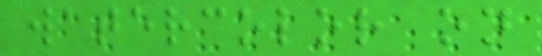watercolor on
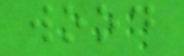wood
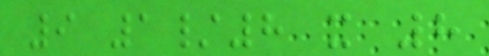9 1/8 x 8
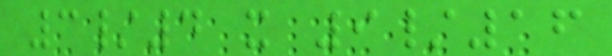3/4 x 9/16
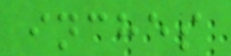inches
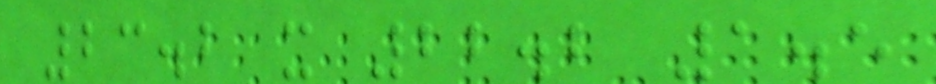23.2 x 22.2 1.5
